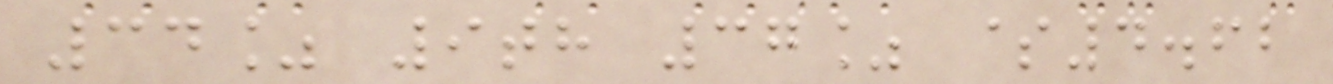34% 9th 37% $4.62
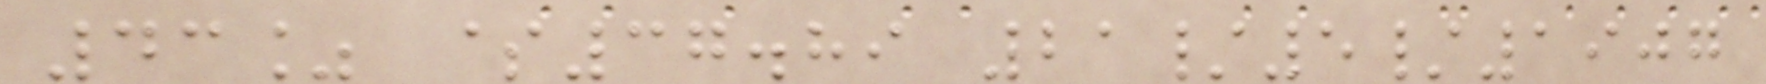43% $37.89 21/5/1907
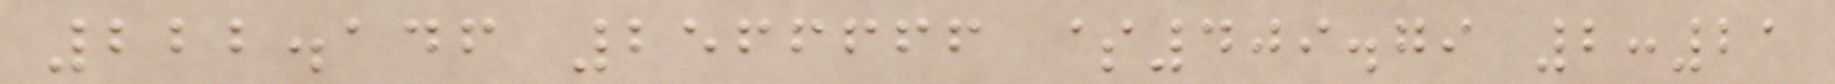222.146 2566666 $409.79 2:21
